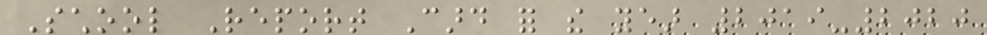School Report Card for the year 2019-2020
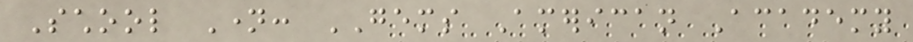School Name: GEMS American Academy
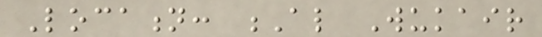Location: Al Wukair
